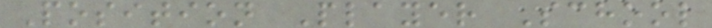Position Player School
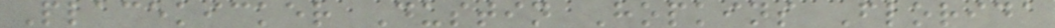Placekicker Dustin Hopkins Florida
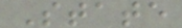State
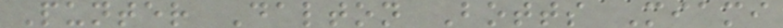Punter Dalton Botts Miami
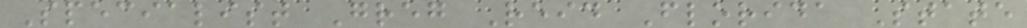Specialist Greg Reid Florida State
